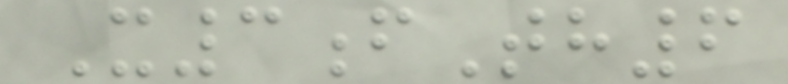X3fTh6
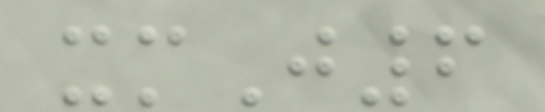xmJ6
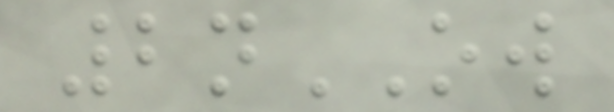2nOW
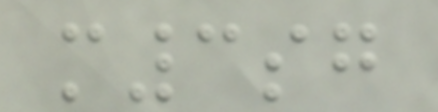m3sg
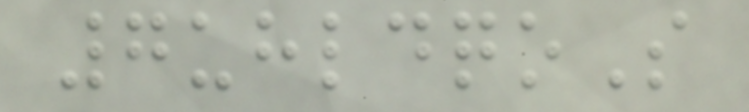7uhldqoS
